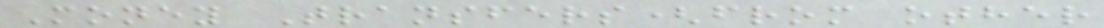Money Transfers(from other
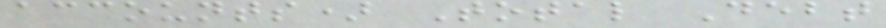accounts) Total Debt
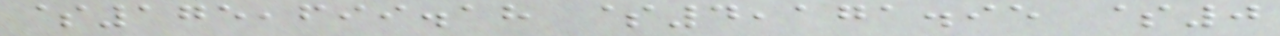$175,699.18 $4,171.95 $0
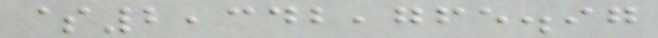$2,342,765.97
